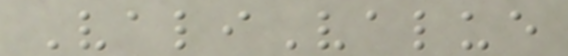ValiValue
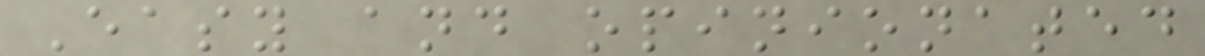Easy and opinionated
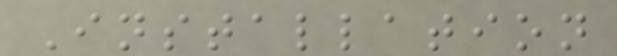Installation
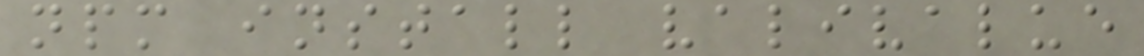npm install valivalue
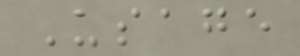Usage
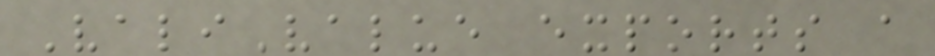ValiValue exports a
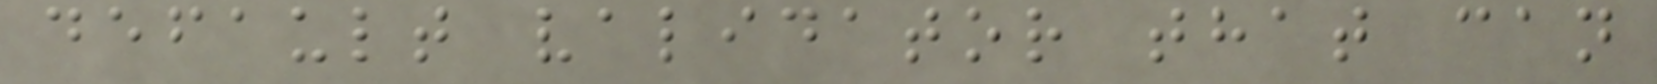default validator that can
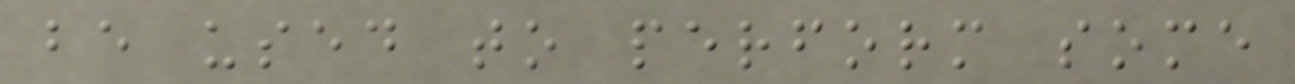be used to perform some
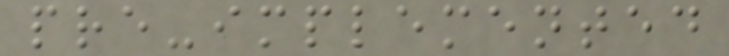pre-implemented
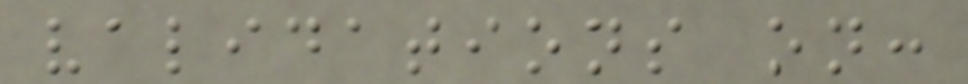validations on:
